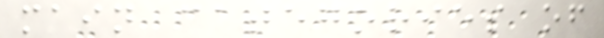main categories of
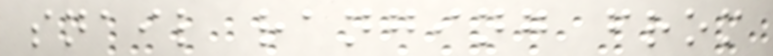snail ranging from
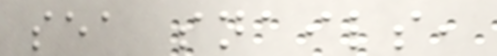sea snails,
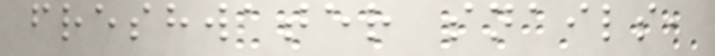freshwater snails,
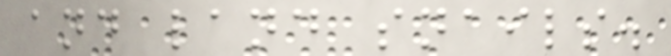and land snails.
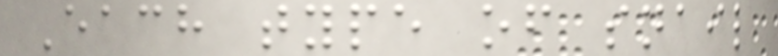Each type of snail
